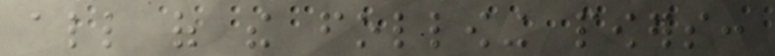all of the following powers:
